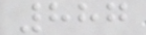887
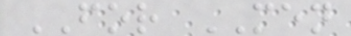FOR MEN
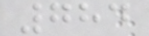784
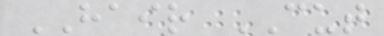HAIR CUT
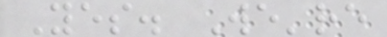Yes. We're
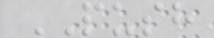PUSH
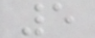5
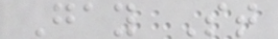Gay St
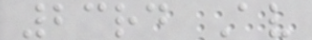23rd Av
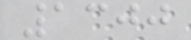1300
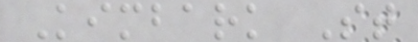Kimbark St
